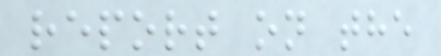report on the
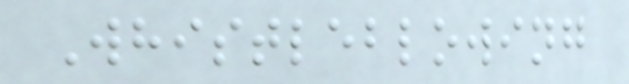Whistleblowing
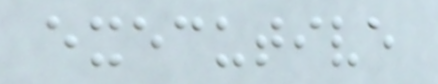executive
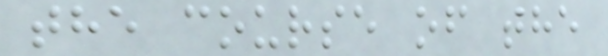the course of the
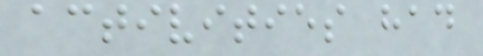activities had
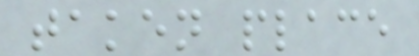taken place
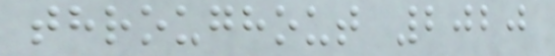throughout 2020
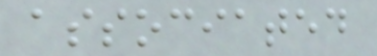associated
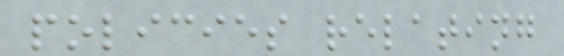policies relating
